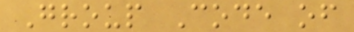Group Code of
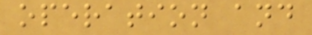operation and
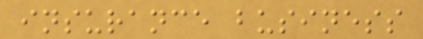insurance business
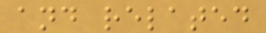and related
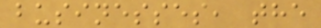businesses, the
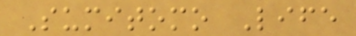Sumitomo Life
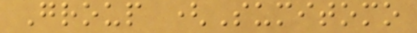Group (Sumitomo
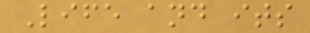Life and its
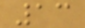13
